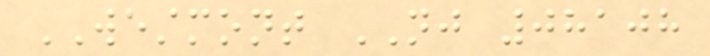WESTMONT NJ 08108
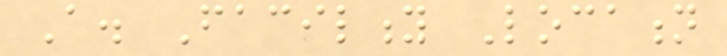A. Facility Location
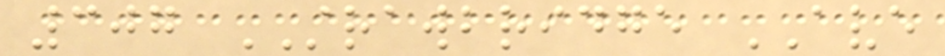307 STRAWBRIDGE AVE
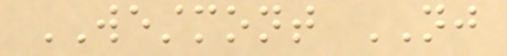WESTMONT NJ
